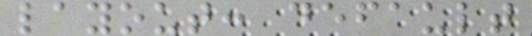layout: default
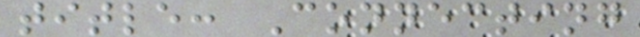title: Connecting
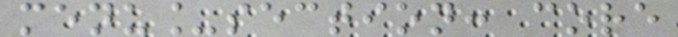menu_section: core
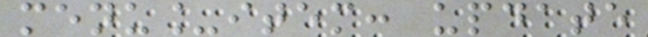menu_item: update
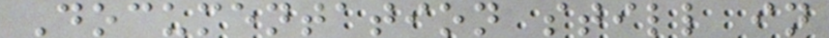Documentation still in
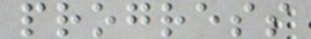progress
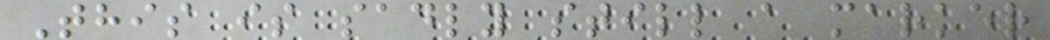This is sadly still a marker
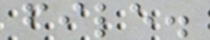file.
